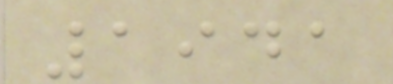1941
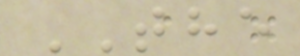THE
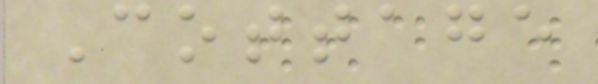Cottage
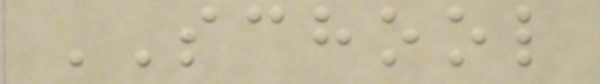SCHOOL
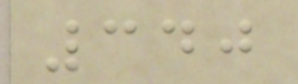340
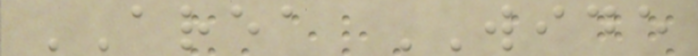AREA WIDE
